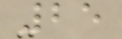25
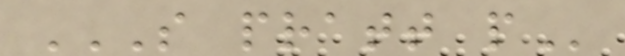S PRATT P
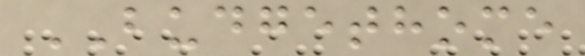BUDGETHOME
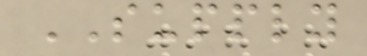SUPPLY
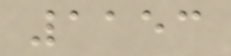1153
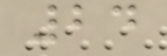24
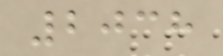2038
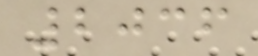2036
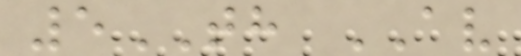5TH AV
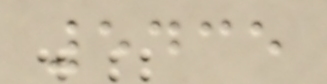5435
